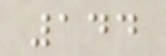144
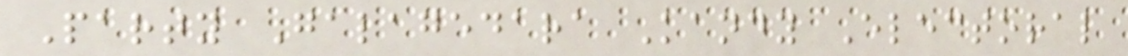Party Galagedara Kandy Electoral
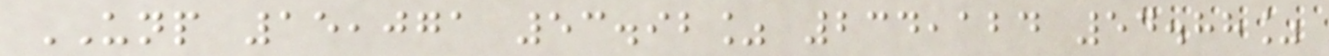UNP 15,071 53.92% 234,124 54.88%
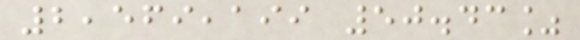2,569,199 50.43%
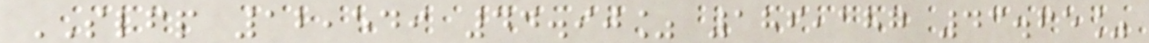SLFP 12,549 44.90% 186,187 43.65%
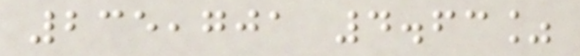235,701 4.63%
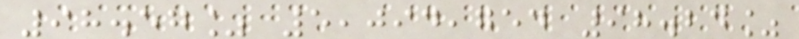98.57% 5,094,754 98.24%
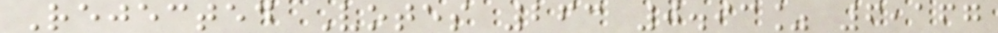Rejected Votes 263 0.93% 6,167
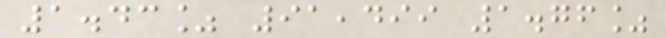1.43% 91,499 1.76%
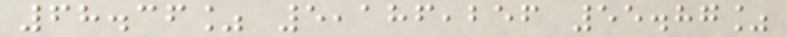68.36% 5,186,256 55.87%
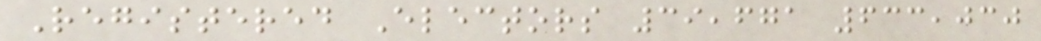Registered Electors 39,671 633,030
